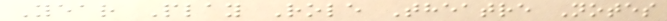Year Play Role Theatre Notes
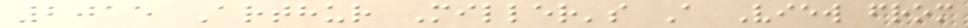2015 Arthur Miller's A View from
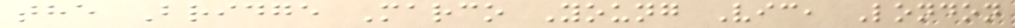the Bridge Marco Young Vic, London
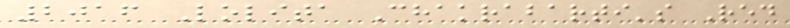2016 Lolita Chakrabarti's Red
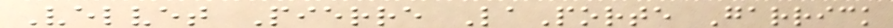Velvet Pierre LaPorte Garrick
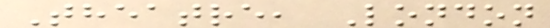Theatre, London
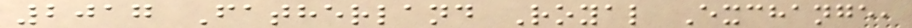2017 Fatherland Royal Exchange,
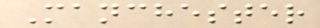Manchester
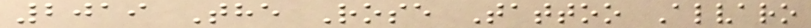2019 The Rose Tattoo Alvaro
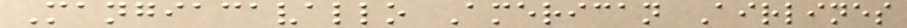Mangiacavallo American Airlines
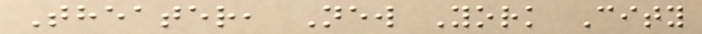Theater, New York City
